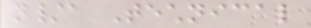n/a Technical
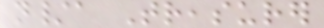n/a Treasurer
